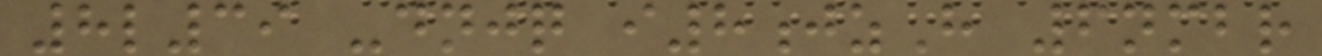8l39 -dnjq i8jzH 6nmbr
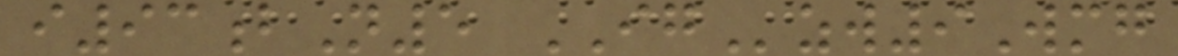i93bN5 IGzw9Wmg
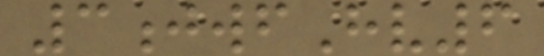3jwfHv6
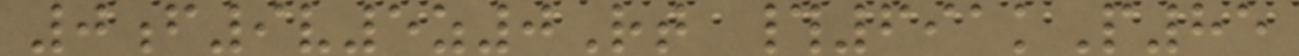0f9v5z0Rt #691kP85
